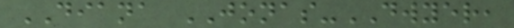DIANA JONAS-DWYER,
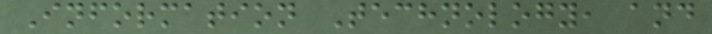Information Technology, and
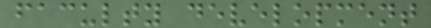faculty development
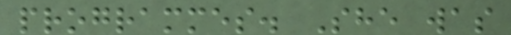programmes. She was
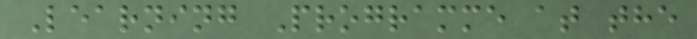Learning Programme at the
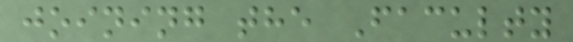joining the Faculty
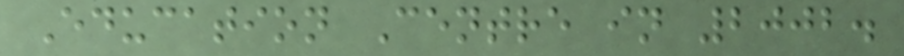Education Centre in 2002.
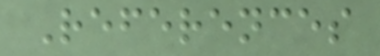References
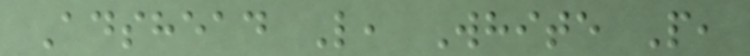Adshead L, White P,
